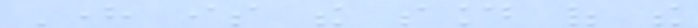Here is the sound of the
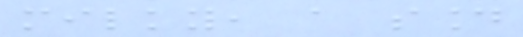milky, a sound
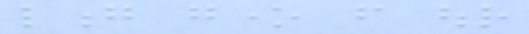long gone from our
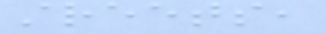streets,
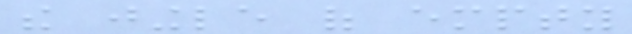the jingle of empty
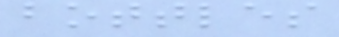bottles
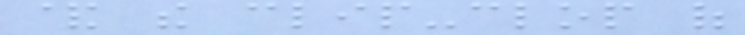& the clip-clop of
